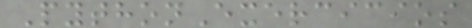PythonExercicios
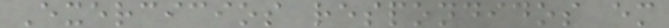Exercicios respondidos em
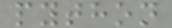python
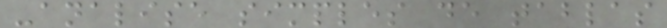-analise simples de tablas
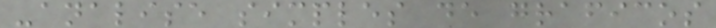-analise simples de graficos
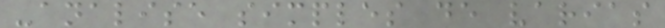-analise simples de varias
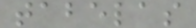tabelas
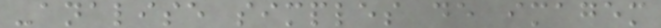-analise simples de imagem
